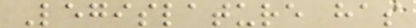Legislature has
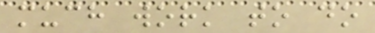much work to do
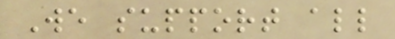We support all
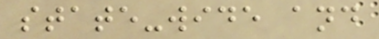state-wide and
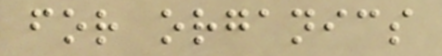for organics
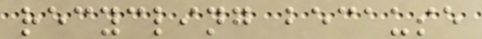recycling because
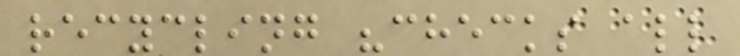recycling "checks all
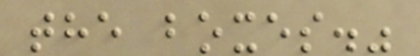the boxes."
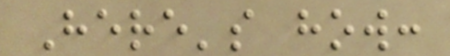Here's how:
